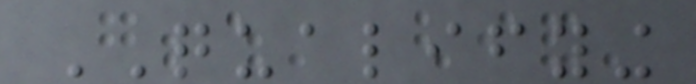QUALIFYING
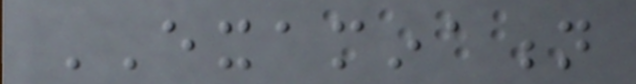EXAMINATION
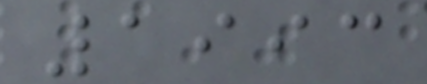1993
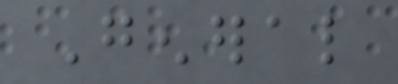General
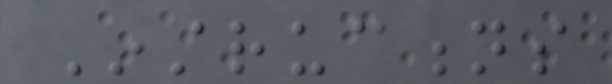Instructions
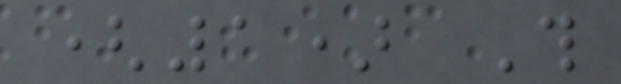(1) This
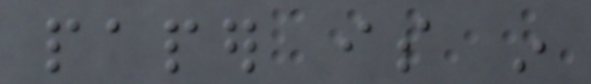paper is in
